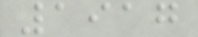1917
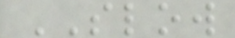SLOW
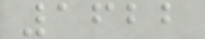1622
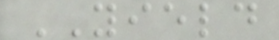YIELD
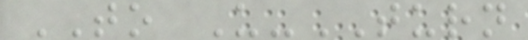TO U-TURN
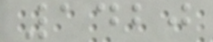1420
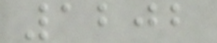1202
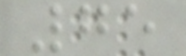75
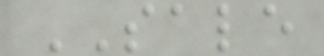SALE
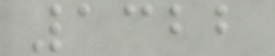1322
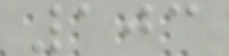103
